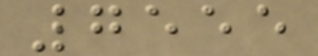7555
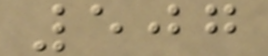507
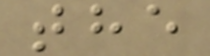the
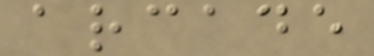arcade
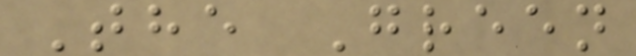The Green
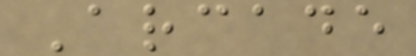Arcade
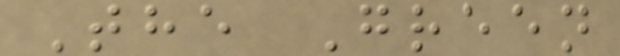The Green
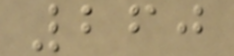260
